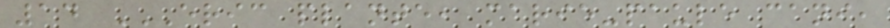14 ERIC PLANTE, MARIE-PAULE CANI,
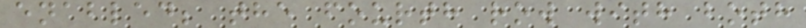enabled; the fourth row with both
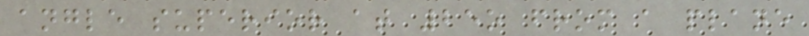angle superior at 25o from a plane
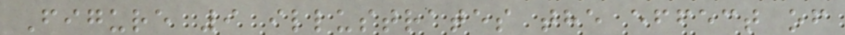Figure 9 illustrates the effect of
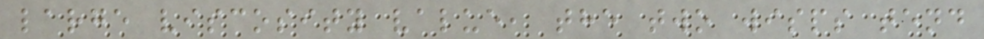large viscosity value, the two wisps tend
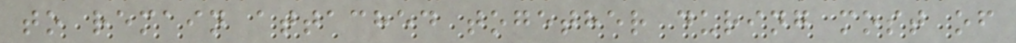to remain attached together during most of
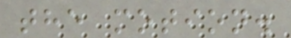the motion.
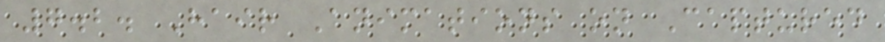7.2. Hair Animations on Captured
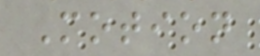Motion
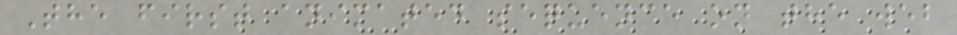The first animated sequence on the web
